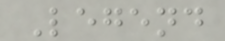Legend
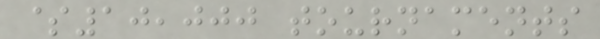$10,000 tournaments
